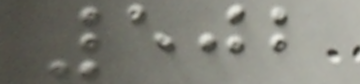502
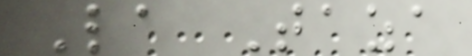La Taza
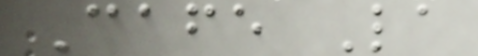Cafe La
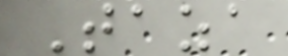Taza
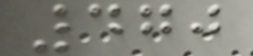470
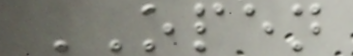OPEN
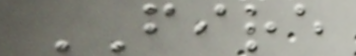FIRE
